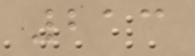213
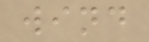wind
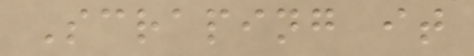Scraping it
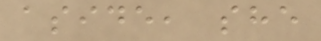aside, she
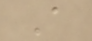A
